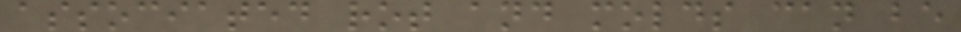associated rot and molds can be
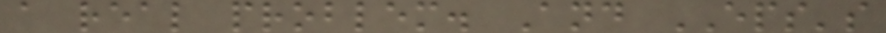a real problem. And EPS's
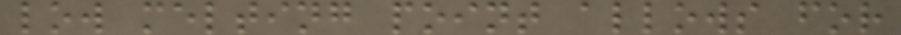low melting point allows for
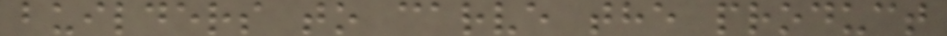builders to carve the product
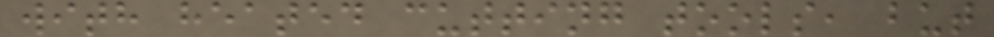with heated cutting tools, but
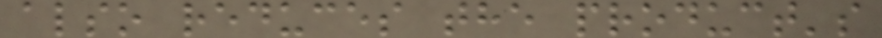also reduces the product's
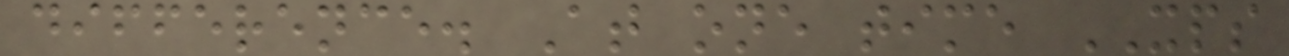difference. At one time XPS
